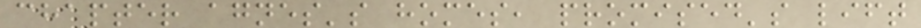chapter agnes's homes, promised's lift
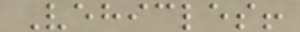Vehicles!
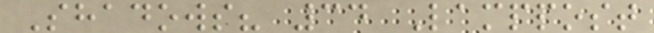Shadows? 34 Lamppost
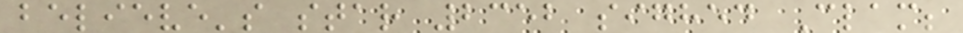believe's star 2352 sighed Clam;
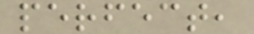perfect,
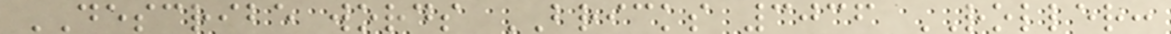DESCRIBE words BRICKS 3036 ROLLER:
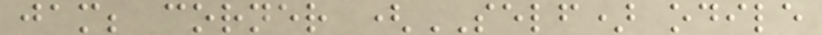jam; corner (SELF) odile
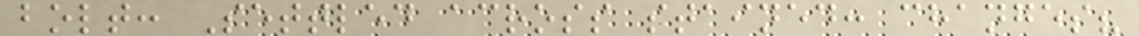bolt: Settled across stained: changes?
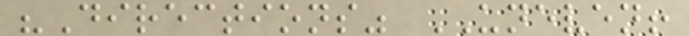"Directions" UNEVEN!
